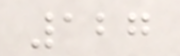127
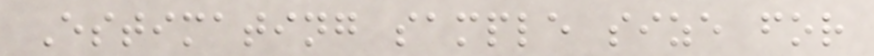Estimating sample size for
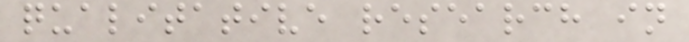qualitative research in
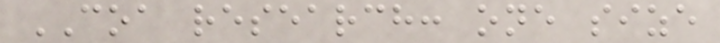COA research: one size
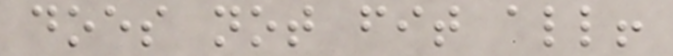does not fit all!
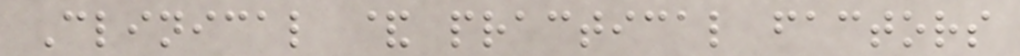Clinical & practical factors
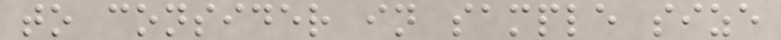to consider in sample size
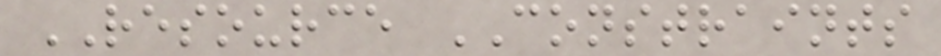RESOURCE CONSTRAINTS
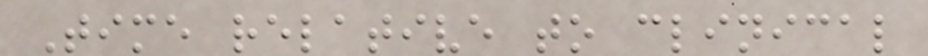Time relative to clinical
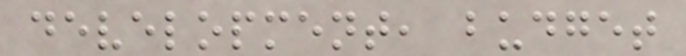development, budget
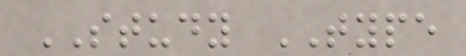STUDY TYPE
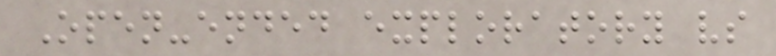Open-ended exploratory vs
